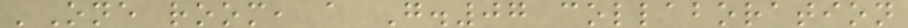'One room, a G.07 collaboration
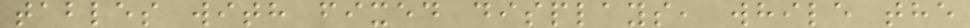tables with fixed displays, while the
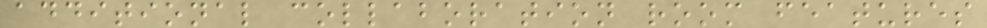additional collaboration room features
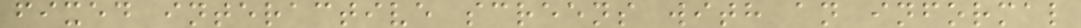fixed interactive screens with an informal
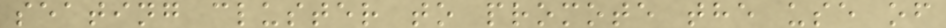seating cluster to promote the use of
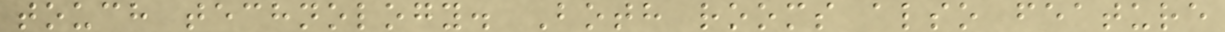touch technology. Both rooms also feature
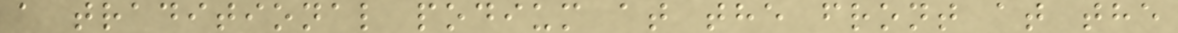a traditional podium at the front at the
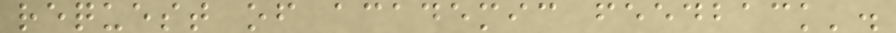request of academic feedback'.
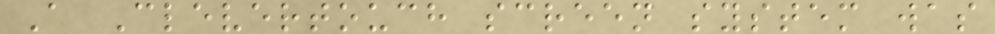A Clevertouch screen system was
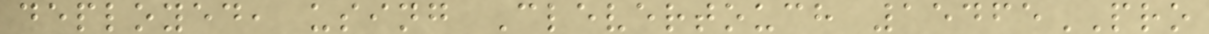deployed, using Clevertouch 15465PRO
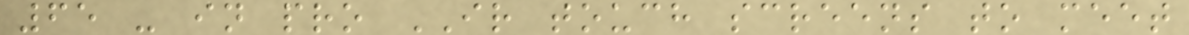65 - in pro IR touch screens to meet
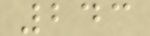243
